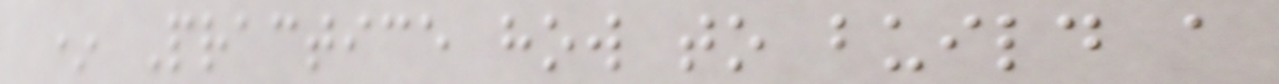* Practice how to build a
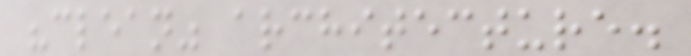"clean" architecture.
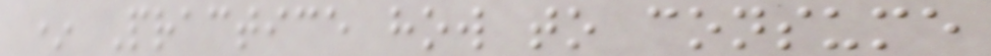* Practice how to consume
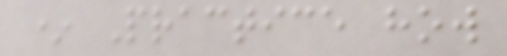* Practice how
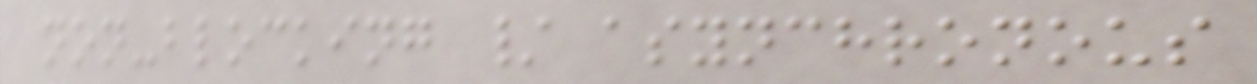non-blocking / asynchronous
